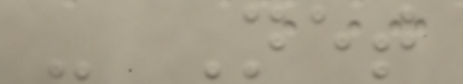- Net
